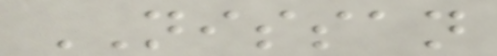NISSAN
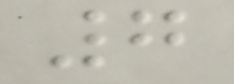7
